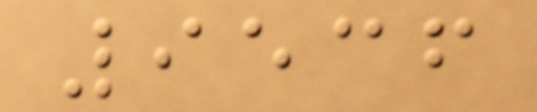9536
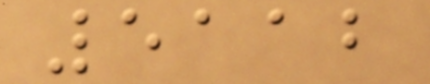5112
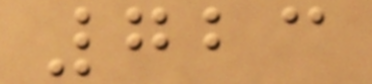723
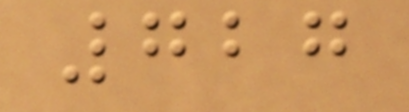727
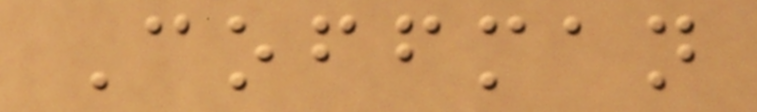Coffman
